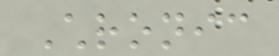Chronic
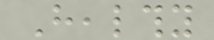Healthy
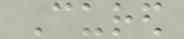Cured
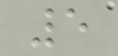5
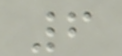6
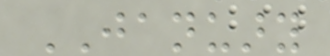JANUARY
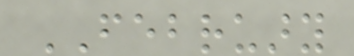FEBRUARY
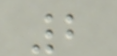2
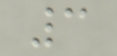3
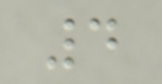4
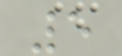5
